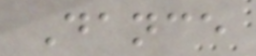Dance
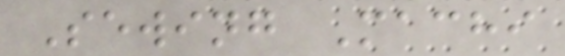Sewing Machi
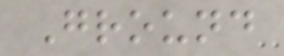Ground
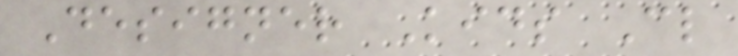Designer Kids Cl
